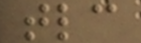tlc
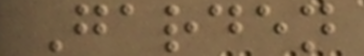Garden
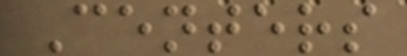Centers
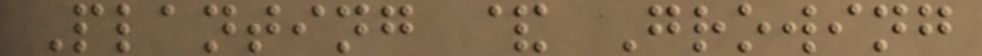Planting & Growing
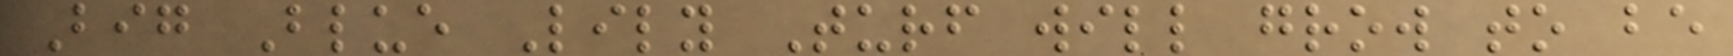Big Blue Lily Turf will grow to be
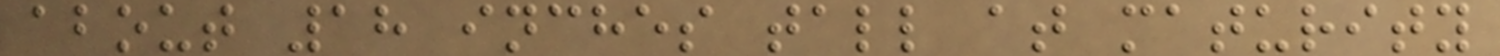about 18 inches tall at maturity
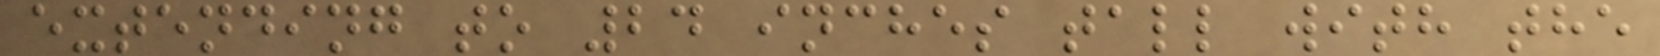extending to 24 inches tall with the
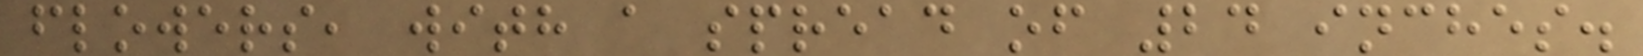flowers, with a spread of 24 inches.
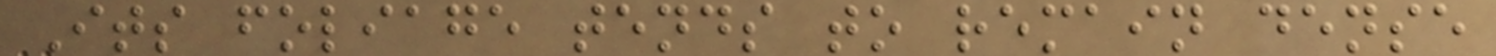Its foliage tends to remain dense
